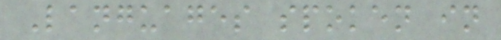Languages spoken in
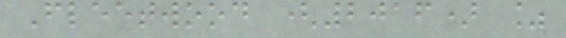Fleetwood (2016) %
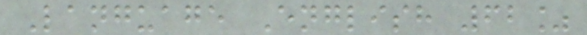Language English 62%
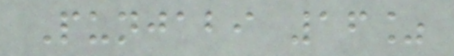Punjabi 16%
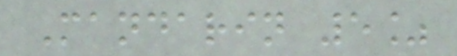Mandarin 5%
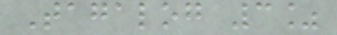Tagalog 3%
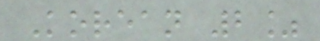Korean 2%
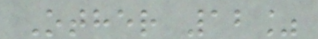Other 12%
